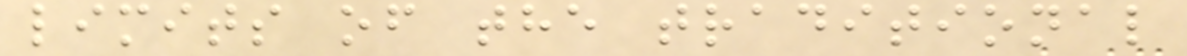limits of the traditional
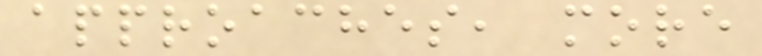approaches, more
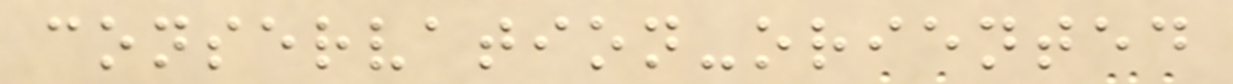conservation-oriented
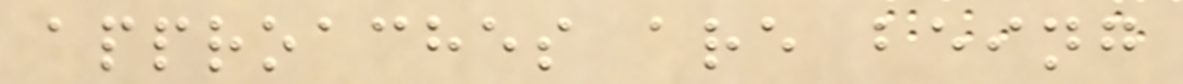approaches are being
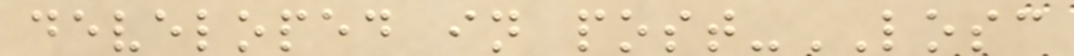developed in post-LOSC
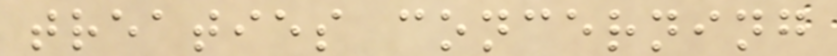treaties concerning
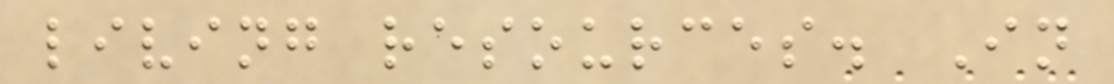living resources. In
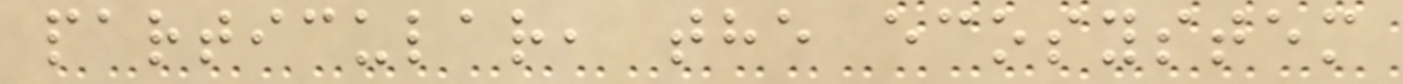particular, the ecosystem
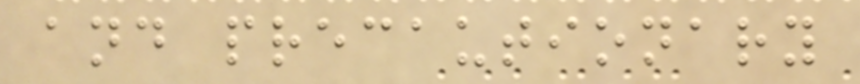and precautionary
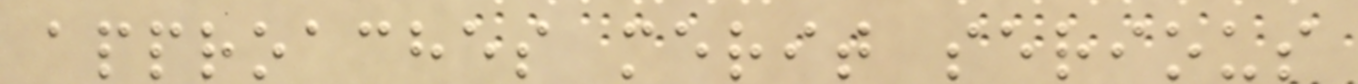approaches merit serious
